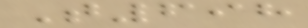T698
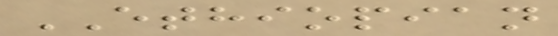ETHIOPIAN
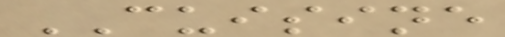CUISINE
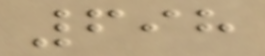698
